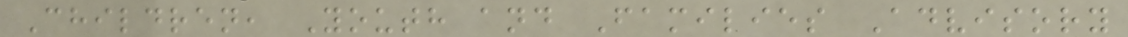Children, Youth and Families Advisory
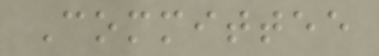Committee
